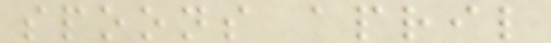spoons april
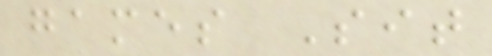games Sit
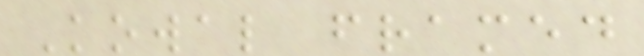Kowal framed
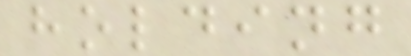holding
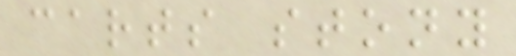carts stony
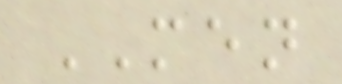MEN
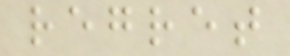regret
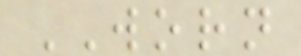WORN
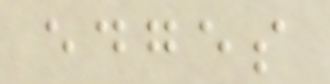edges
